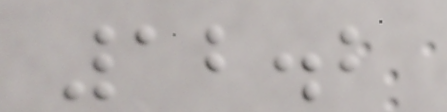12.2
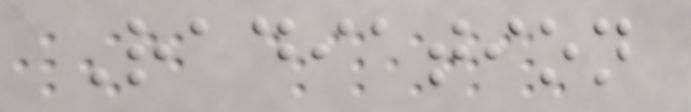Radiation
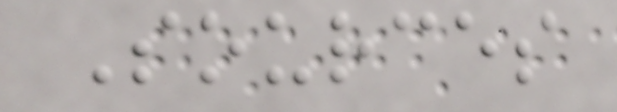Sources
